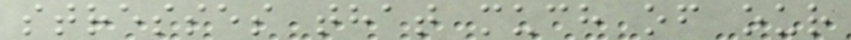stresses that much of our
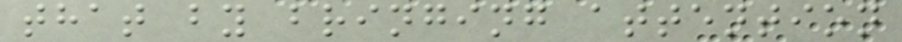that by bringing attention
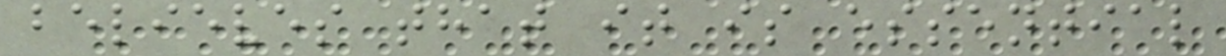believes that it is essential
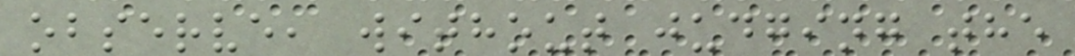observe, without judging the
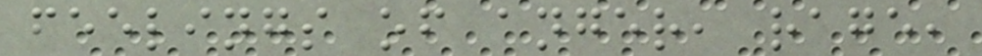feelings of anger, rage,
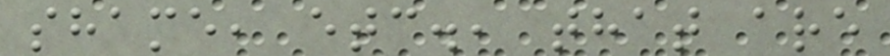shame, etc., that are
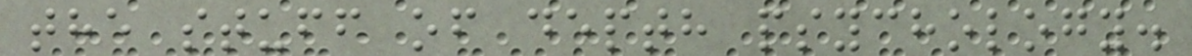the stuff of depth psychology.
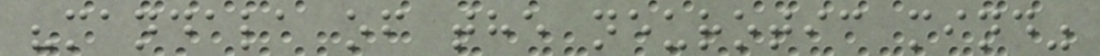"mandala of the neurotic mind"
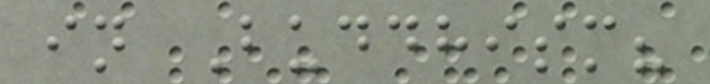in Buddhism?
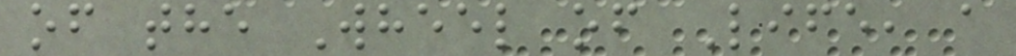of the Wheel of Life, a
